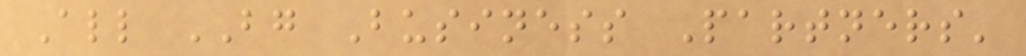All BG Business Partners'
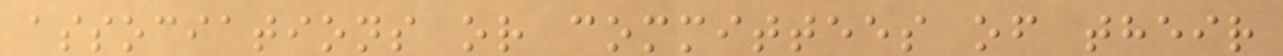associations or committees of their
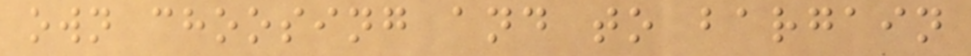own choosing and to bargain
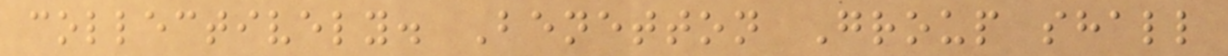collectively. Benetton Group shall
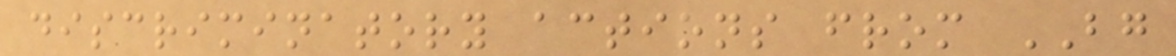discriminatory actions from BG
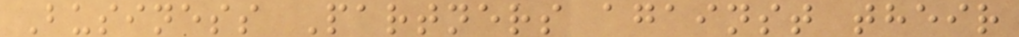Business Partners against their
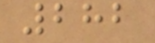282
